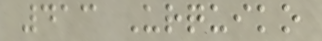413 Urquiko
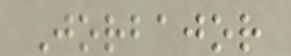Jorbajor
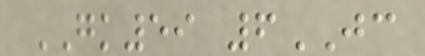GK59 6JC
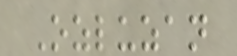Ozluzan
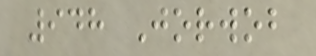948 Jorwob
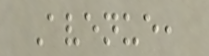Avenue,
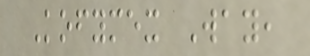Kofymex Way,
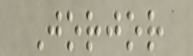Jorjor
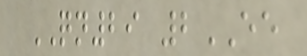QN29 2EE
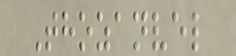Thozanvel
